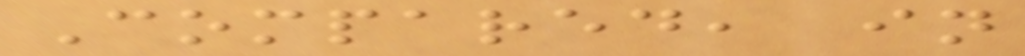Compared, in
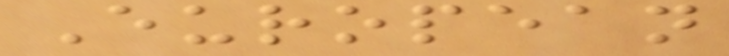European
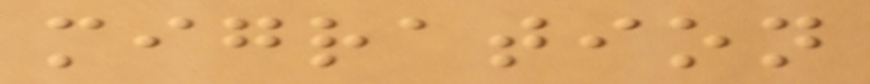migration
